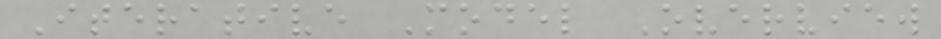Iterative Model Overview
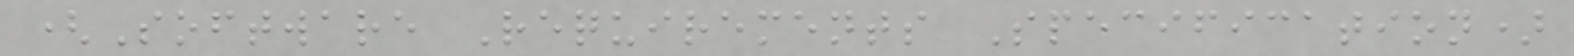(Software Requirements Specification)
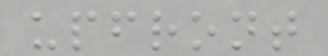upfront
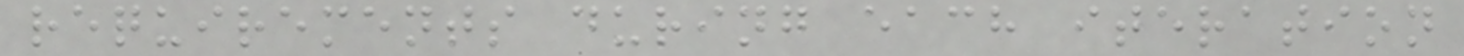requirements during each iteration
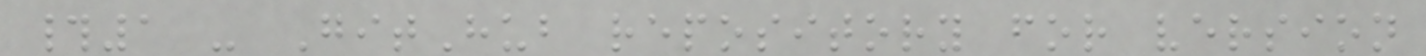#1 - GitHub repository for version
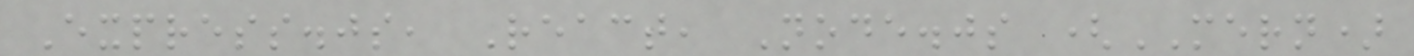Express.js, React, Node.js (MERN)
